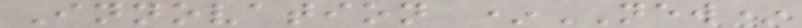Innovation *NEW*
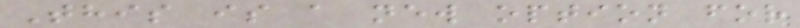This is a new option for
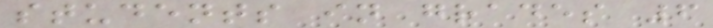students in grades 6
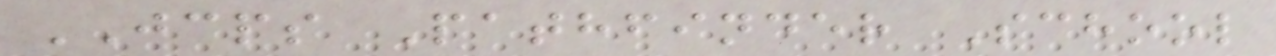JCPS Pathfinder School
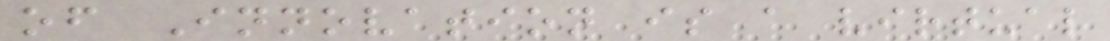of Innovation is a virtual
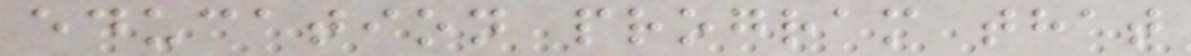education program that
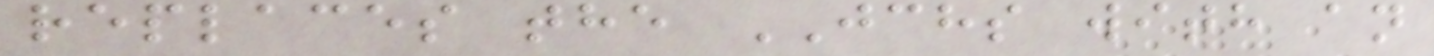replaces the JCHS with an
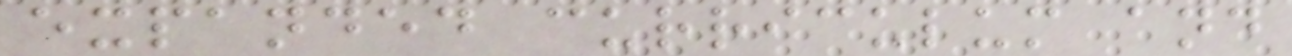expanded curriculum and
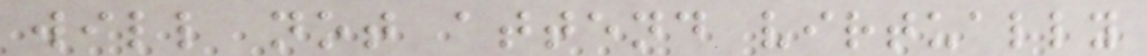will not attend virtually
